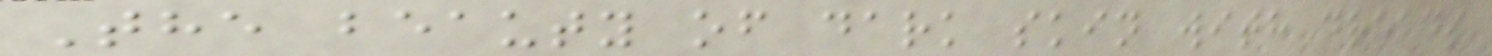The beauty of dark skin with dreads
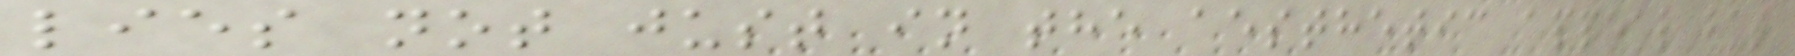lies not just in the aesthetic appeal but
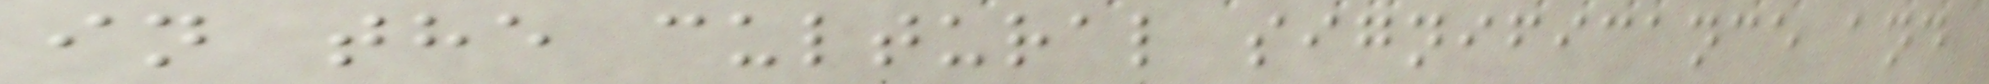in the cultural significance and
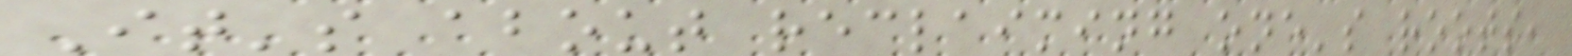It's about reclaiming one's roots,
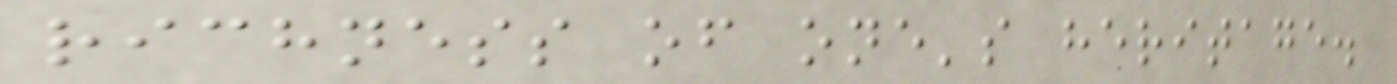richness of one's heritage.
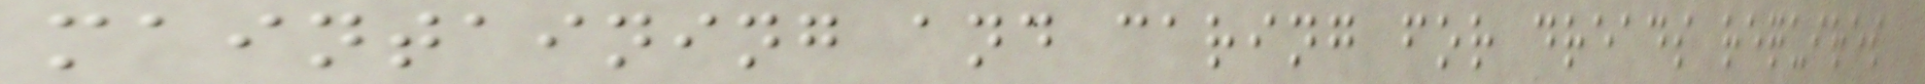maintaining and caring for dreads requires
